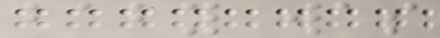baby was
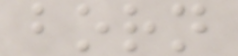born
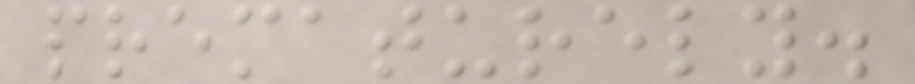prematurely.
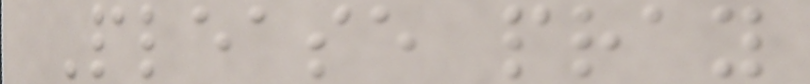Please pray
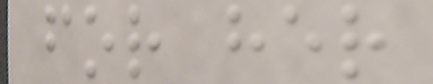for her
